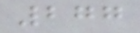277
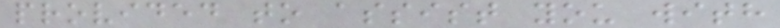provided to assist you with
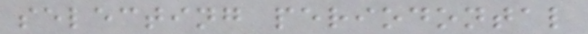selecting periodontal
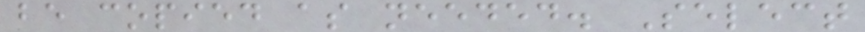be copied as needed. Select
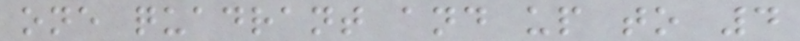one quadrant and up to 4
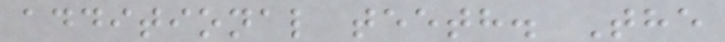additional teeth. The
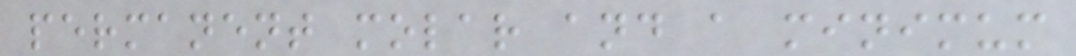permanent molar and a minimum
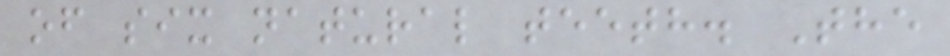of six natural teeth. The
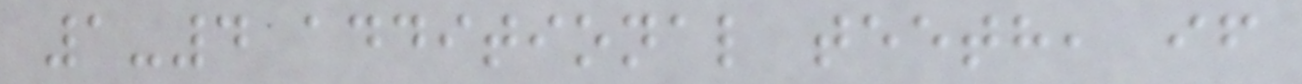1-4 additional teeth, if
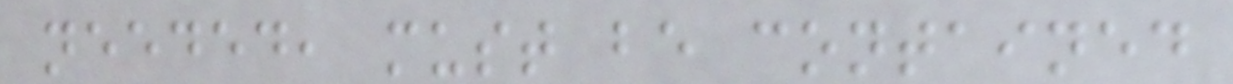needed, must be contained
